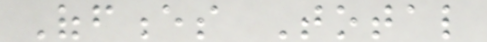Offences Total
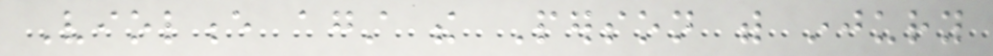Violence against the Person with injury
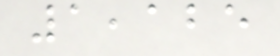1,125
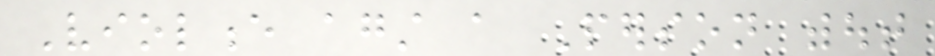Violence against a Person without
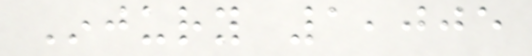Injury 1,005
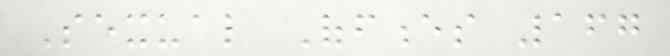Sexual Offences 167
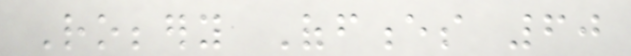Robbery Offences 60
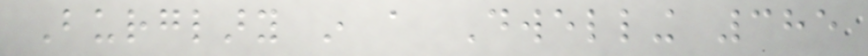Burglary in a Dwelling 385
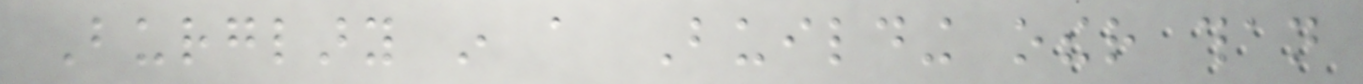Burglary in a Building other than
